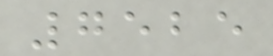7525
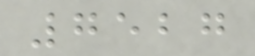7527
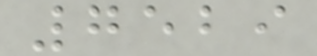7529
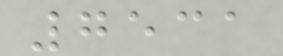7531
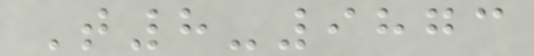T8-9873
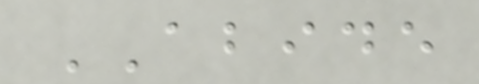ABIDE
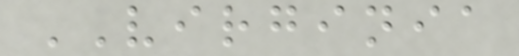VIRGINIA
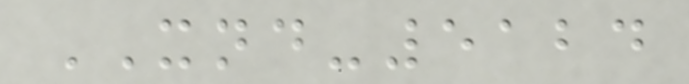XND-5124
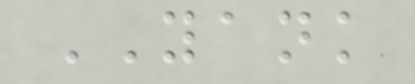YANK
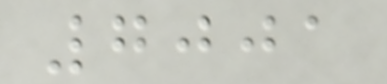7001
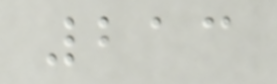213
